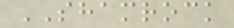SHAMROCK
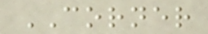CORNER
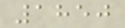1850
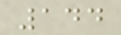144
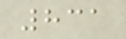831
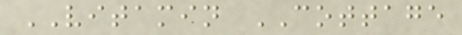VITAMIN COTTAGE
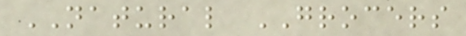NATURAL GROCERS
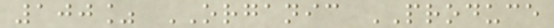100% ORGANIC PRODUCE
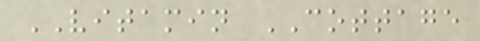VITAMIN COTTAGE
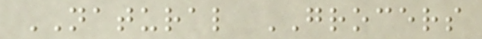NATURAL GROCERS
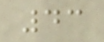43
